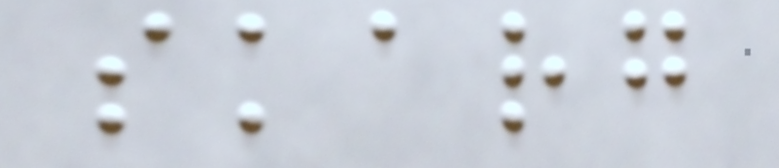skarg
